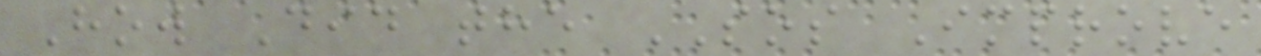How Did the SOS Improve
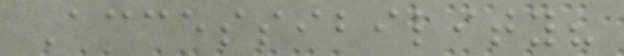Accessibility?
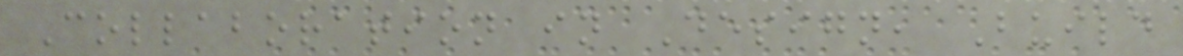Collaboration in Design, Build
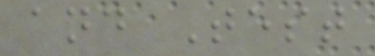and Test
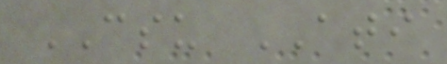CSU ATI
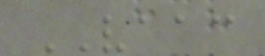VAAC
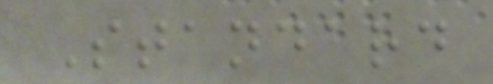Standard
